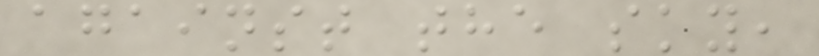against the sky,
